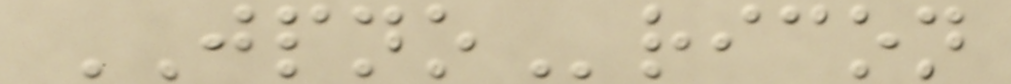JPNOricon
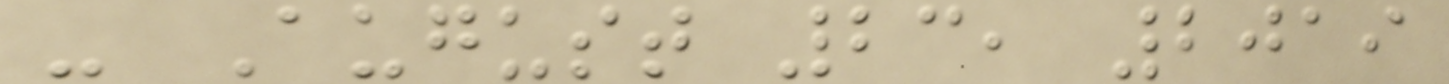- August 23, 2019
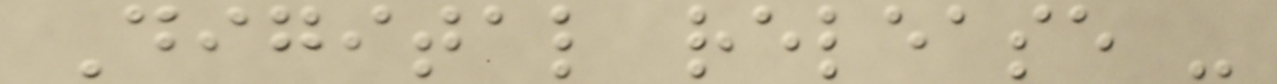Digital release -
